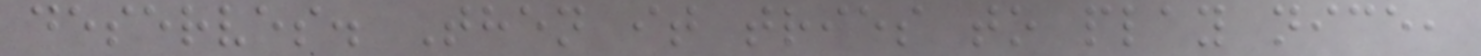deserves. Then it tries to play nice,
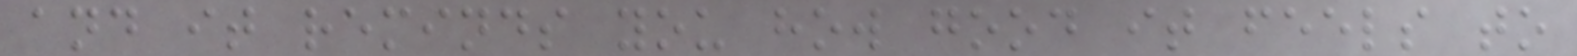and it reminds you how good it feels to
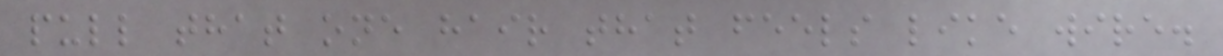pull that one hair that feels like wire.
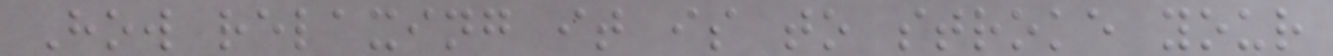How relaxing it is to stroke your
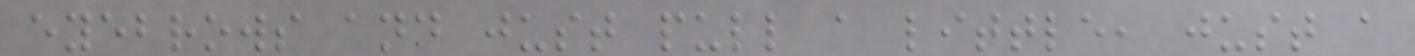eyebrows and just pull a little, just a
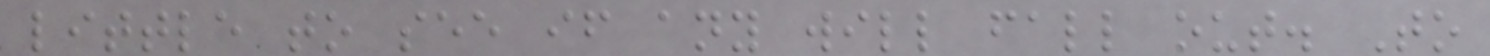little to see if any will fall out. To
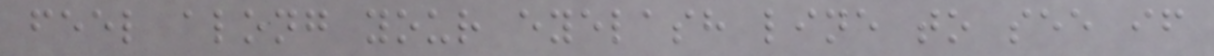feel along your eyelash line to see if
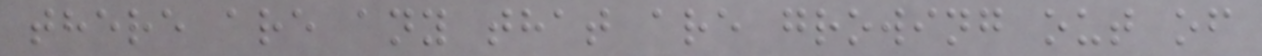there are any that are growing out of
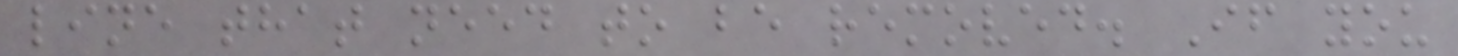line that need to be removed. If you
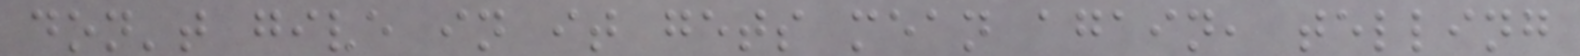don't give in it gets mean again, telling
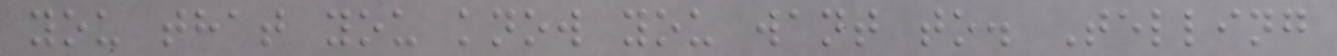you that you know you want to. Telling
